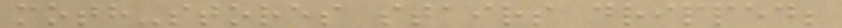moth-stores stairs dripped;
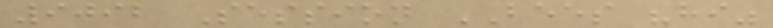9092 Session BEES "hi"
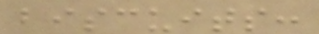biscuits:
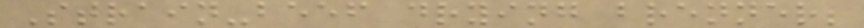Strain-beef drying brenner;
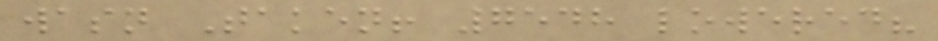wasn Taken! 7548 lowered?
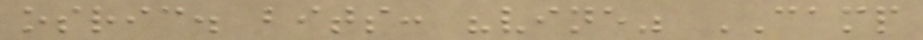osric. bits: "vine" CAMP
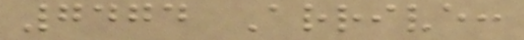7474 Arrive:
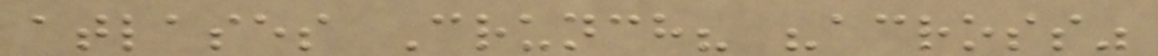atlases Crunch? "across"
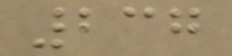237
